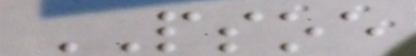PSOE
